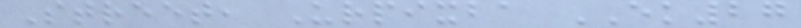Street, Urpixba EK27
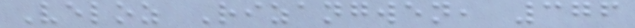Veloz Rizangwen, 376
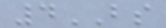4BS
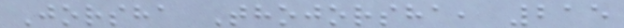Jorsha Thojorsha, 215
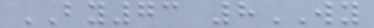BY73 8WY
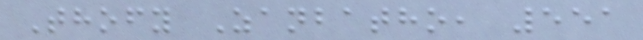Thofy Zanbatho, 551
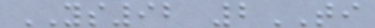YS92 2TI
